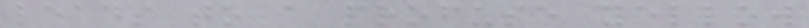leads to a profuse yellow
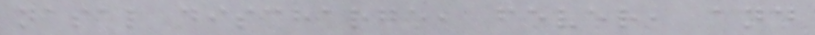nasal discharge, fever, and
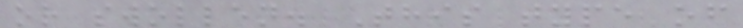or swollen. This type of
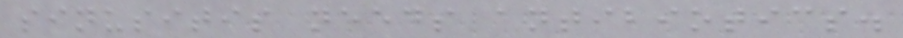sinusitis needs antibiotics.
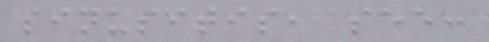sinusitis, see:
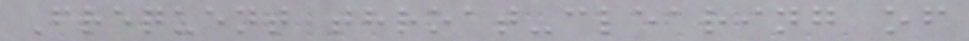Frequent throat-clearing of
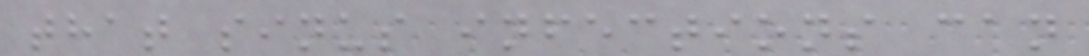that sinus infections can
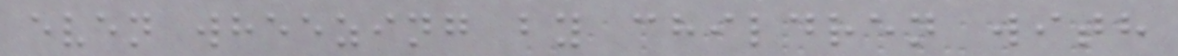even wheezing by children with
